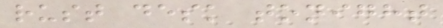rust desk tonight
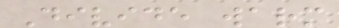Divide warm
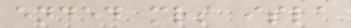ended mrs isla
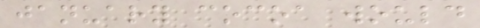january cocoa would
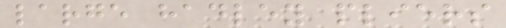large hadley pliers
